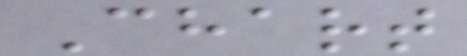Chart
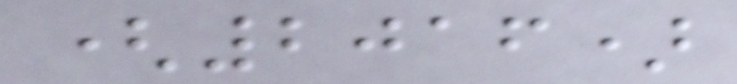(2016)
